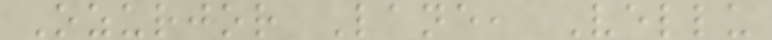Ozurjor Lane, Vellu
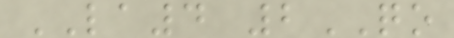LA4 2QO
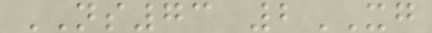NS73 2XG
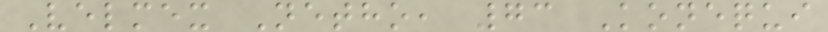Velmex Netho, 73 Konequi
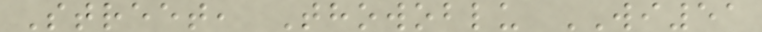Street, Thowoblu WI51
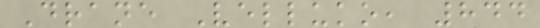Drane Velluko, 844
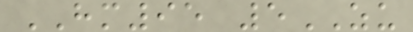HM95 5ZU
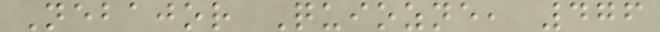Nebajor Quiozne, 476
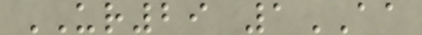UR29 1AA
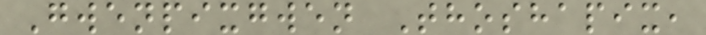Gwenpixgwen Thoshapix,
